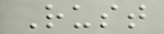Rust
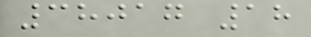38017 18
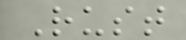Rust
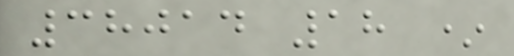38014 18 *
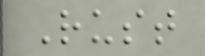Rust
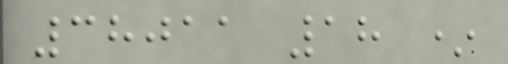38011 18 *
